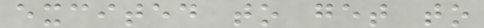excited to get to
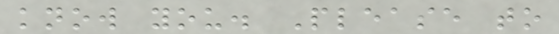know you. Please to
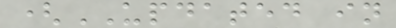(UPDATED in
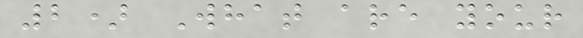2) What are your
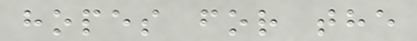hopes for the
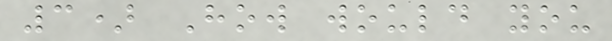3) How would you
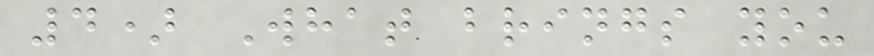4) What brings you
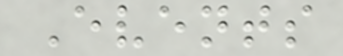Events
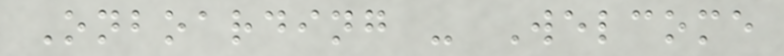Onboarding - Welcome
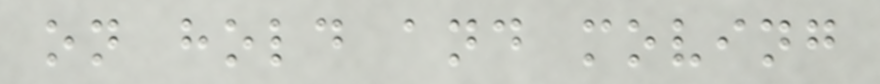on hold and moving
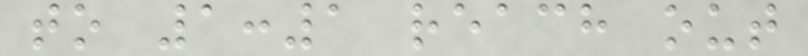to 1:1 reach out
